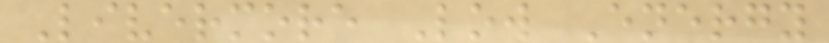Livermore Low Energy
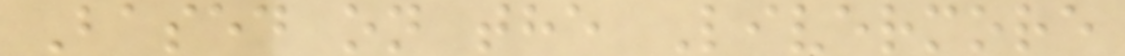Based on the Livermore
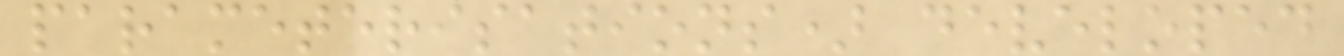parameterisations) developed
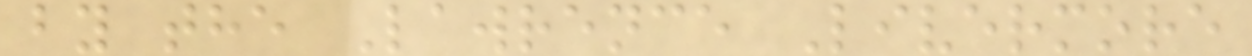by the Lawrence Livermore
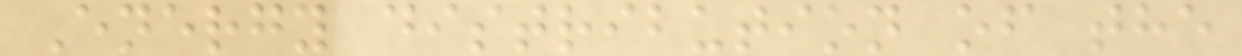Energy distribution of the
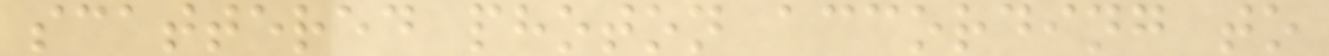scattered photon according to
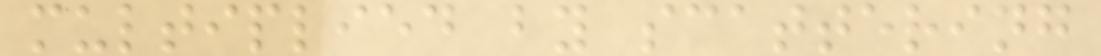multiplied by scattering
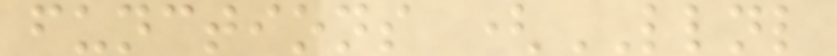functions (LLNL
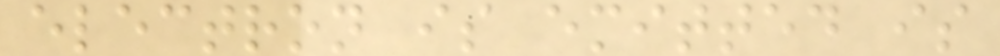electron is emitted is
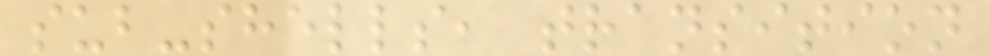sub-shells, transition
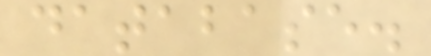database.
